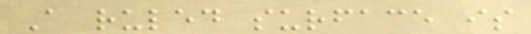A ruled surface is
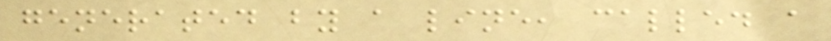generated by a line, called a
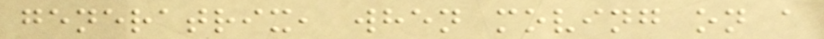generatrix, when moving on a
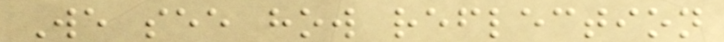We see how reflection
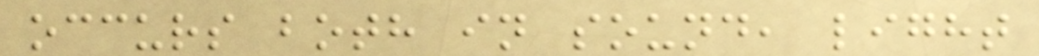occurs both in sound, light
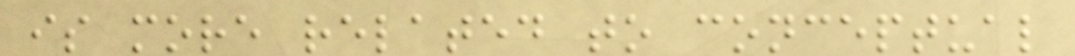is more related to conceptual
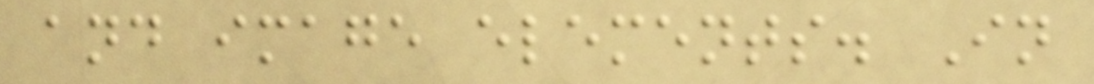and image elements. In
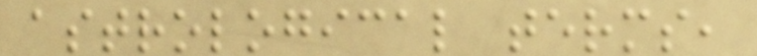astrological terms,
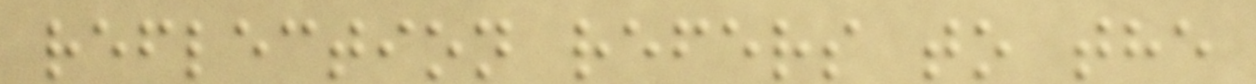reflection refers to the
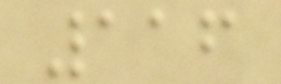116
